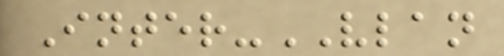Inter-VLAN
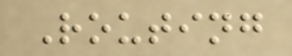Routing
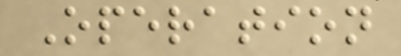Operation
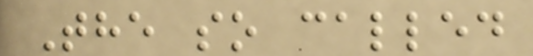The so called
